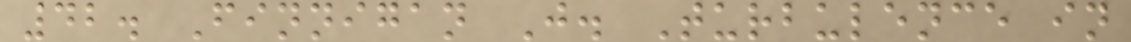42. Finnigan J. Turbulence in
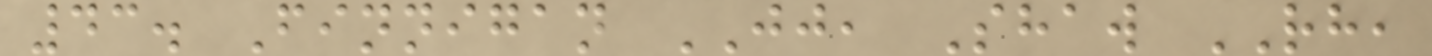43. Finnigan JJ, Shaw RH,
